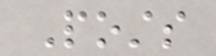Posts
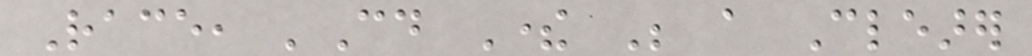Race, 'Could There Be a Clearer
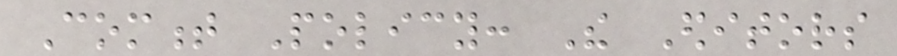Comment Policy: The Editors
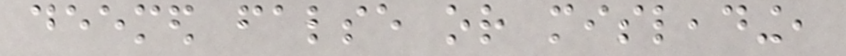deemed false or misleading,
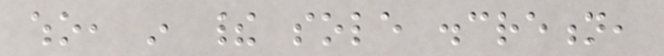who, in their sole discretion,
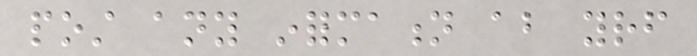post any information about yourself
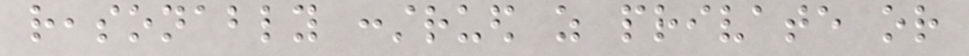reasonably construed as private or
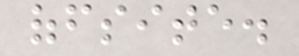offsite.
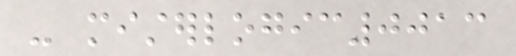- misterlogic0013
